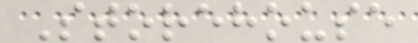Storehouse
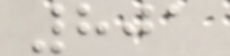801
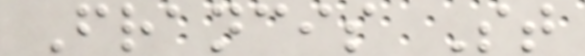Francis St
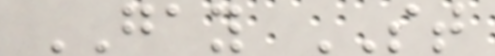GAY ST
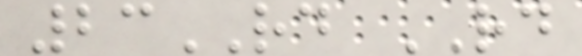23RD RD
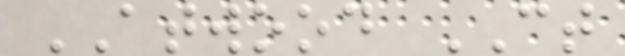ATWOOD CT
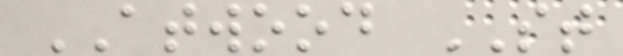ATWOOD ST
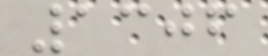1306
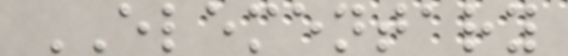ELEMENTARY
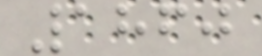1860
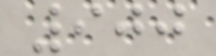900
